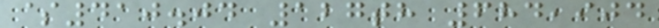$410.04 127th 684,904
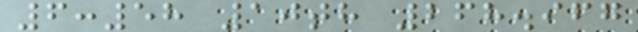6:58 10th 268.967
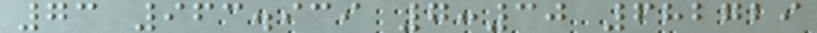73 963.939 7:30 682729
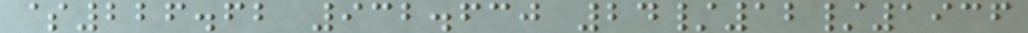$226.62 932.630 24/12/1936
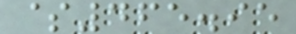$465.95
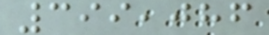399,086
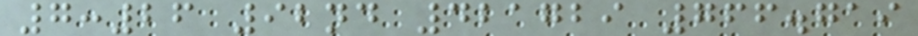7:26 92nd 421729 766.719
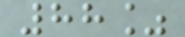88%
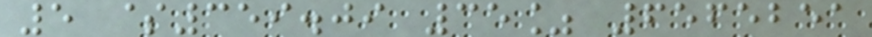5 $359.09 35% 6565251
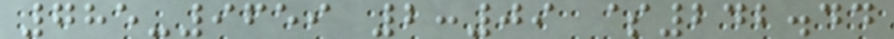785-9659 2:09 $242.44
